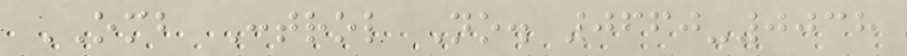OMB Control No. 0660-0038
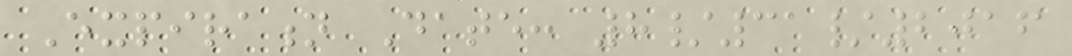Expiration Date: 8/31/2016
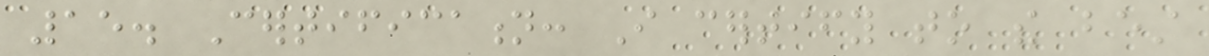15. Certification: I certify to the best
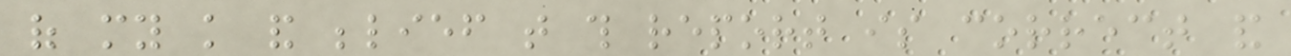of my knowledge and belief that this report is correct and
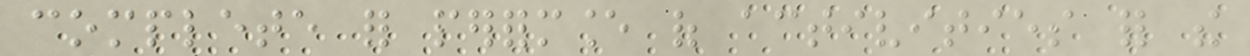complete for performance of activities for the
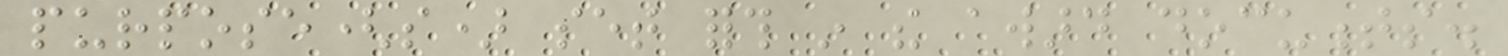purpose(s) set forth in the award documents.
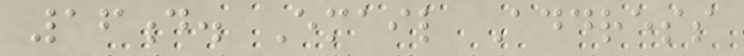16d. Email Address
